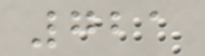721
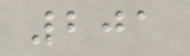201
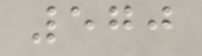570
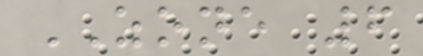ZONE 6
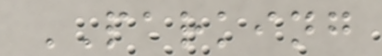PARKING
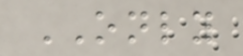ONLY
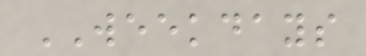WEEKDAYS
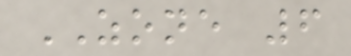ZONE 6
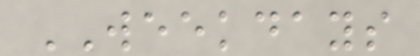WEEKDAYS
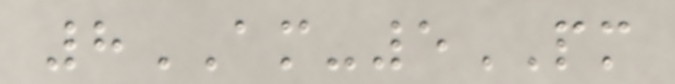8AM-5PM
